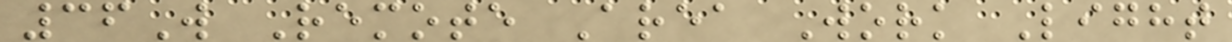36W Remote Area Work Light
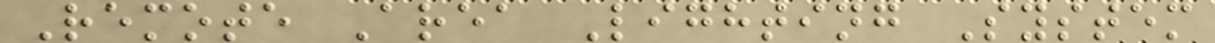Remote Area Lighting System
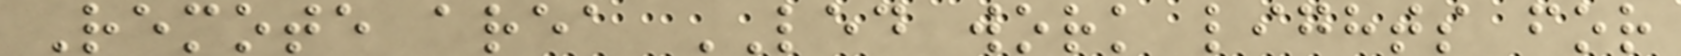Remote area LED work lights for
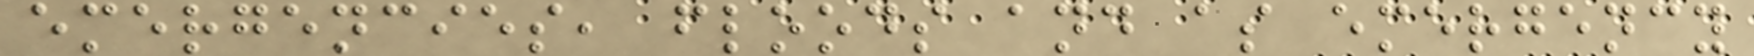emergencies, floods and as emergency
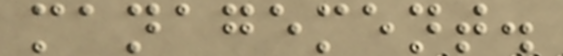management.
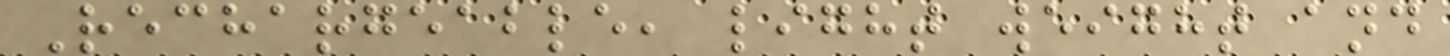Rechargeable, light weight and
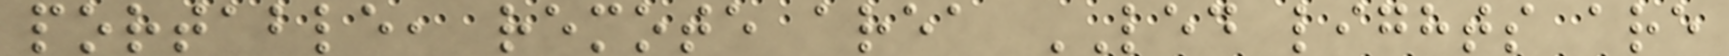portable, remote area LED lights are
